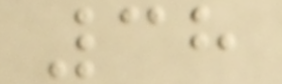38
